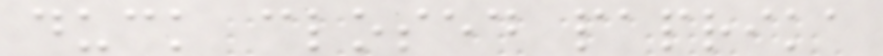duck closed paprika
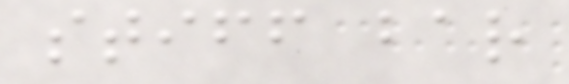stiff bar
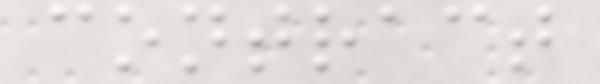contract
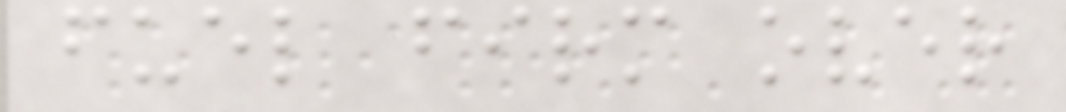fuel firm over
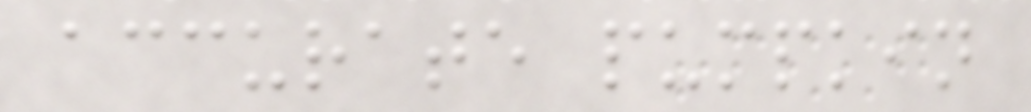accurate pumpkin
